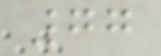77
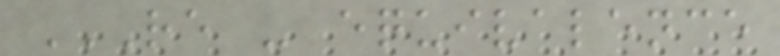RE - EQUIVALENCE
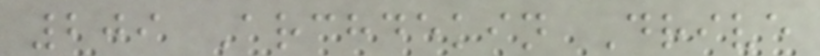209 Archdekin Drive
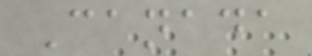Canada
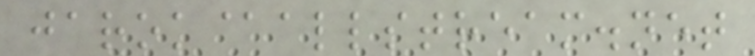jarok@allstream.net
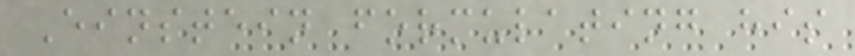Einstein formulating his
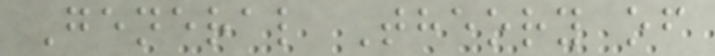General Theory of
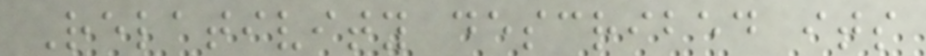Relativity described its
